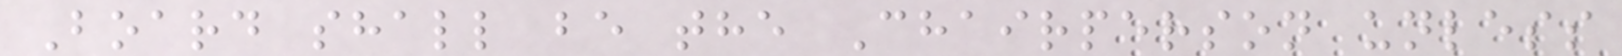Board shall be the Chairperson unless
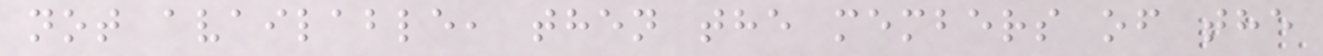not available, then the members of the
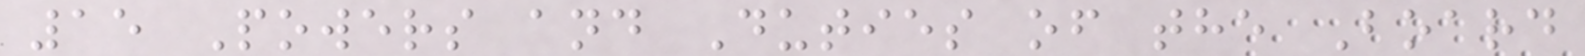15 Powers and Duties of the Board
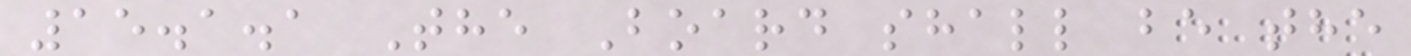15.1.1 The Board shall be the
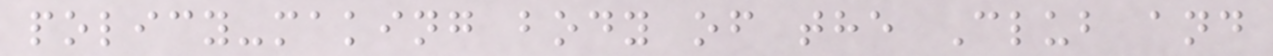policy-making body of the Club and
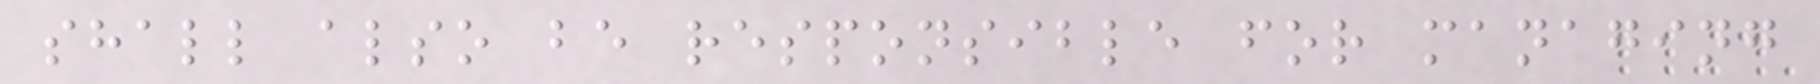shall also be responsible for managing
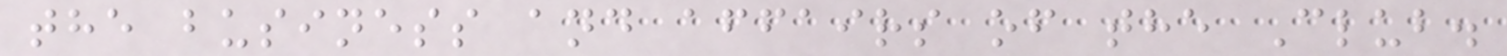the business and affairs of the Club.
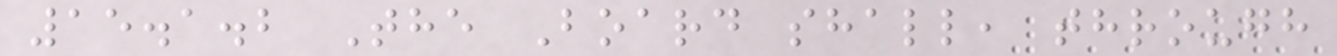15.1.2 The Board shall, through
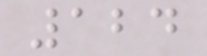124
